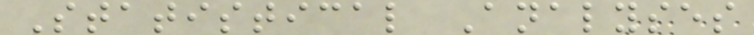Statistical Analyses
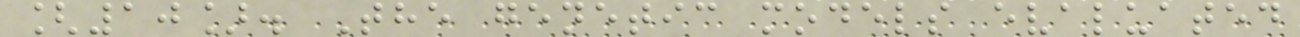[10]. The genetic models evaluated
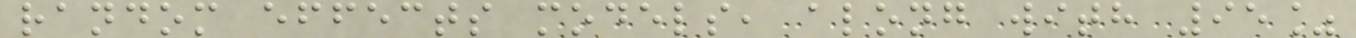random effects models, along with 95%
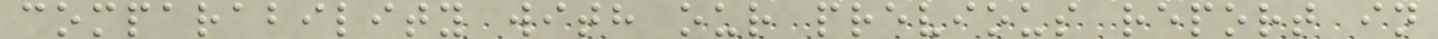comparability with our previous report in
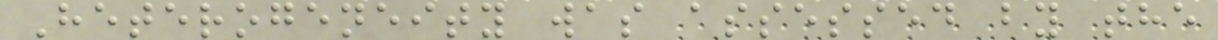Heterogeneity was assessed by the
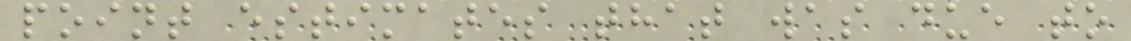point estimates that was due to
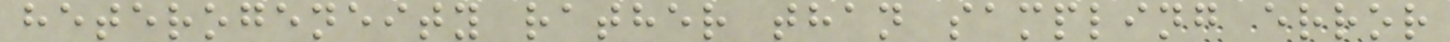heterogeneity rather than sampling error
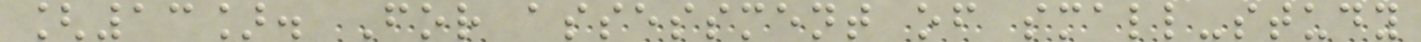[13]. For assessment of small-study
